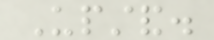Upstand.
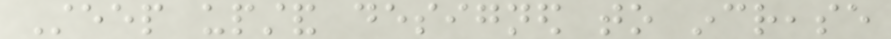Steep upstand designed to increase
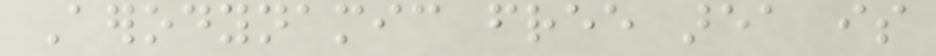Aerodynamic free area is
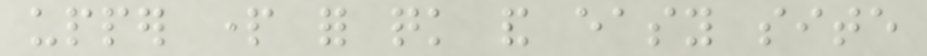upper part for quick and easy site
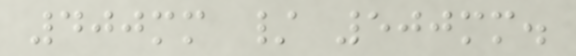400mm / 500mm.
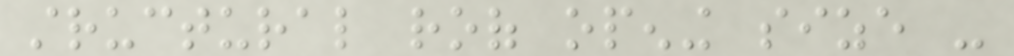structural roof opening size -
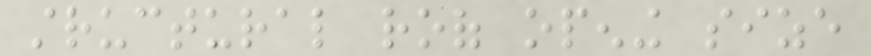structural roof opening size
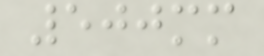500mm
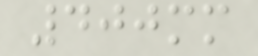400mm
